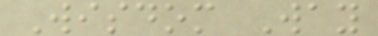Wisdom Way
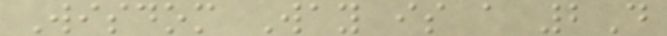Wisdom Way is a 2D
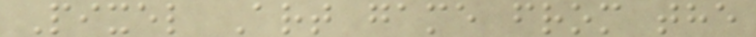Pixel Art game from the
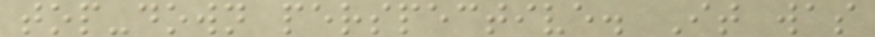top-down perspective. It was
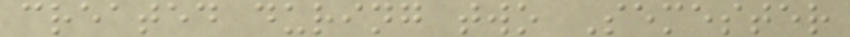created during two Semester
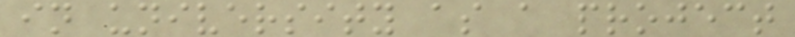in university as a project
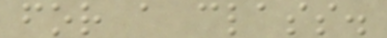for a class.
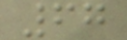67
